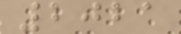2021
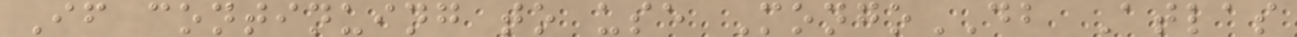If continuing to use MongoDB Atlas
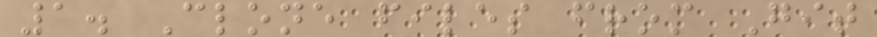1. Clone files from Git
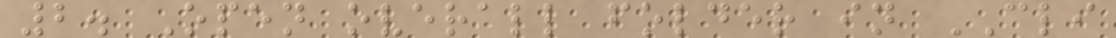2. Open overall folder in CLI
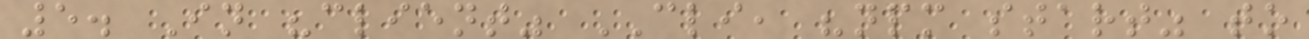5. In "client" CLI, "npm start" to
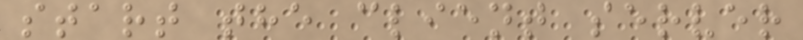start the client server
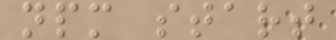npm start
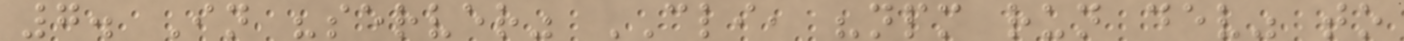7. In "server" CLI, "npm run dev" to
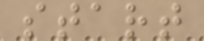start
